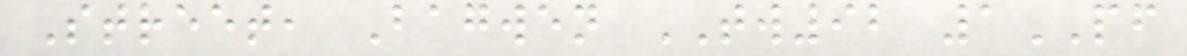Street, Bagwen TW92 1PF
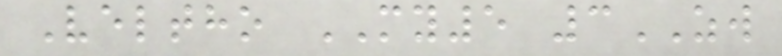Veltho MY5 3ZW
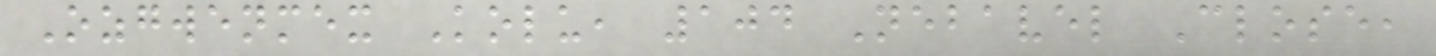Ozgwenmex Kolu, 104 Nebavel Close,
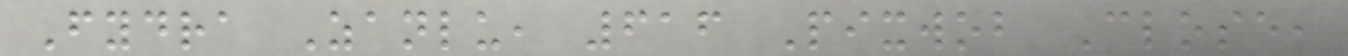Fydra Zanlu, 616 Pixwob Close,
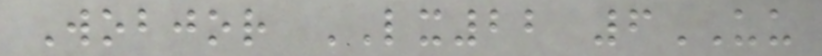Wobjor LX22 6UU
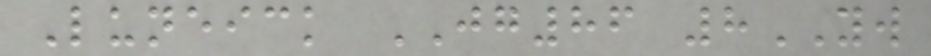Luneick JG86 8YW
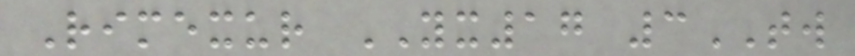Rimexur YX17 3TW
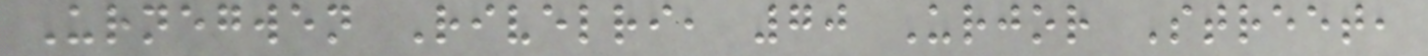Urnegwen Rivelri, 70 Urjor Street,
